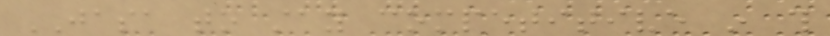JASA to stay competitive in this
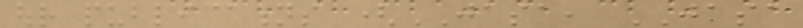our publications (JASA, JASA
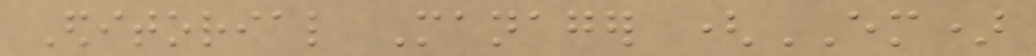Editorial Manager (EM)
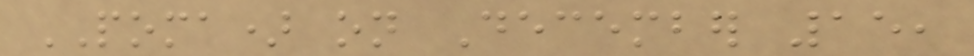POMA) on December 15,
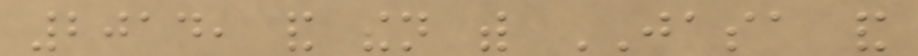2014, and then with JASA and
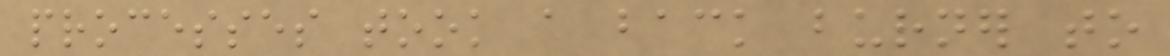processes took a back burner to
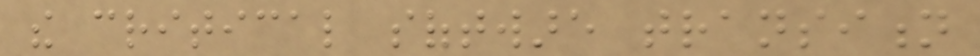the critical software transition
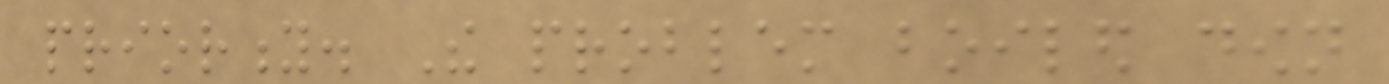priority. The problem boiled down
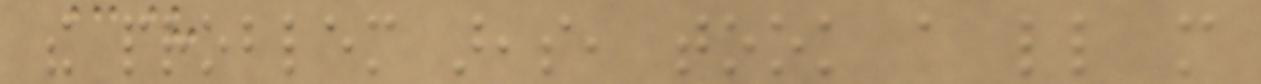the problem areas, took a little more
